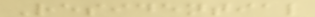Residential
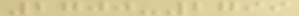2700-2799
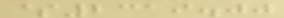$2319.00
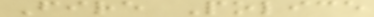Fire Police
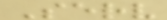Serv
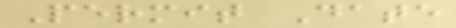Permit Date
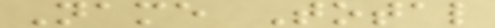Name Total
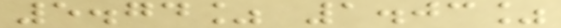5.74% 1.03%
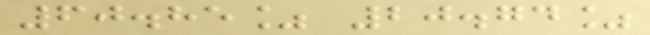60.85% 20.74%
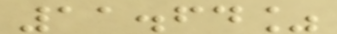11.64%
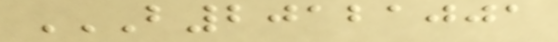B20121001
